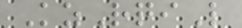KzRqiL
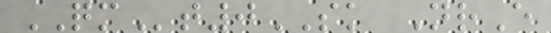QMt0SK NrE
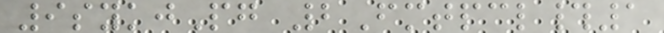9sykjPg 2Fmtpcl#1
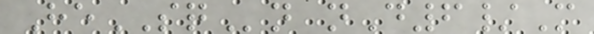HeSQn nD6/M
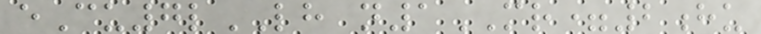eCu7lLH n1MR=2hu
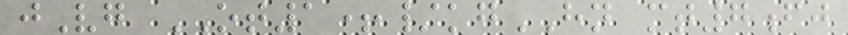jVg OT1+/kgHN mt7fj
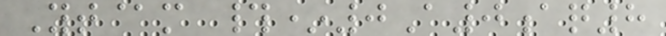Yt@m #*0A0aq8
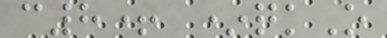c8+ *qkO
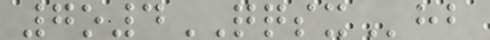7o4QQSXhb
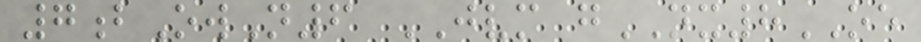7bOwN6 JVM gNX8OE
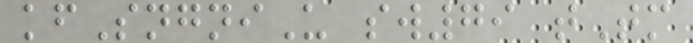kfSngniU sw79 tTm
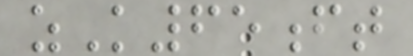zK65ft
